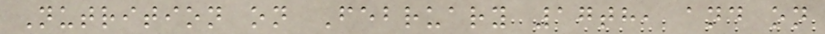Nutrition on February 17th, and on
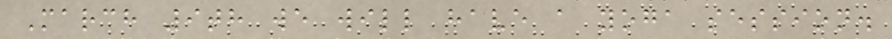March 9th we will have a yoga session.
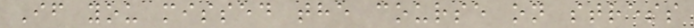If you missed the course on stress
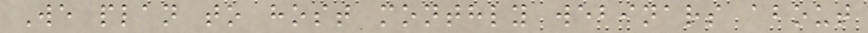We plan to host monthly webinars about
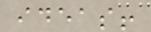ideas!
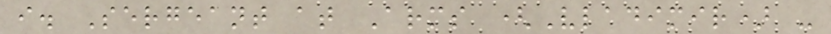i. Sergeant at Arms (Vladimir) -
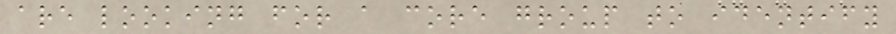are looking for a core group to identify
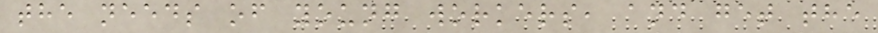the needs of young workers, and get the
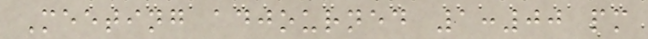Meeting adjourned 1:00 pm
